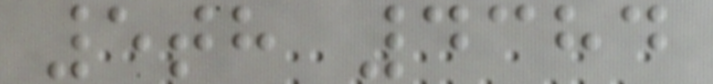5th 4384
